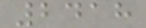2418
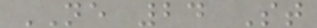NE 24 St
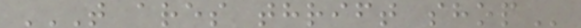T ARES THRIFT SHOP
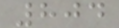804
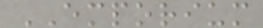EMPORIUM
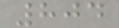804
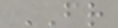FR
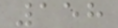158
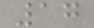17
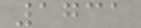1731
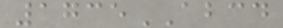1735ABCD
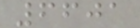6601
